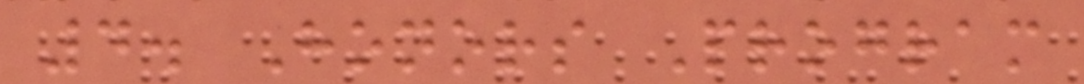4. Honors Program
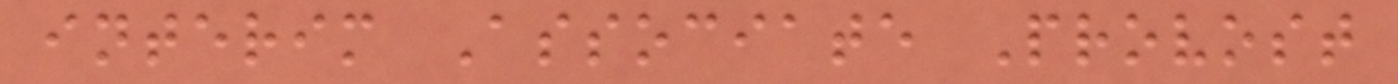interim Associate Provost
